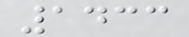1433
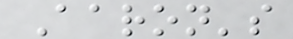Aaron's
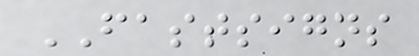FASTSIGNS
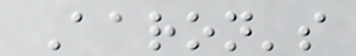Aaron's
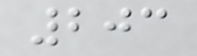203
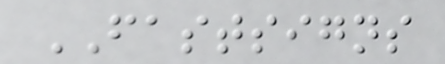FASTSIGNS
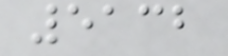5132
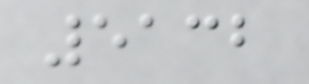5132
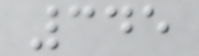345
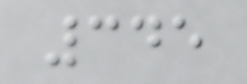345
